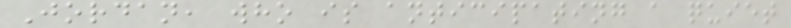Jordan, who is anticipating a quiet
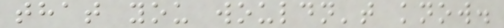that you wouldn't know.
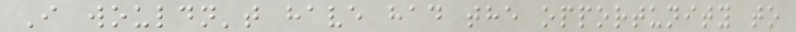I wouldn't have had the opportunity to
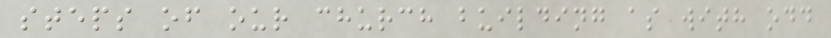steps of our church building as with odd
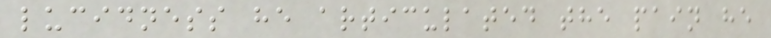lucidness he articulated the pain he
